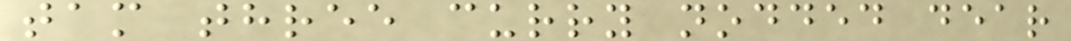tam three curry nodded dear
